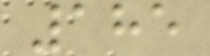185
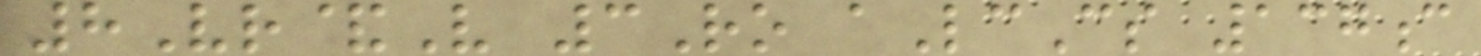8Vr&V 3Ro aLcCs 137c
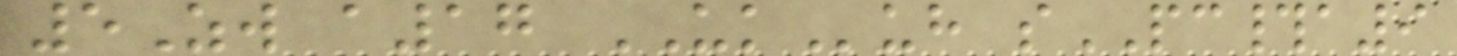5Zw a17 UKuh sPC#a9
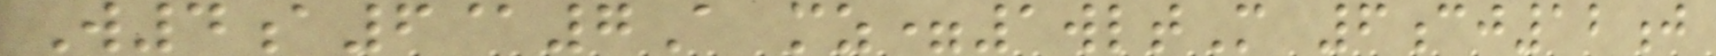W4a6@7A mz=1wltM 6cj12j
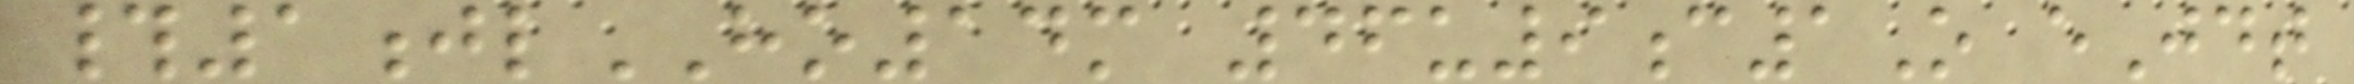#1jlHO14m 46u9c1O eJdt
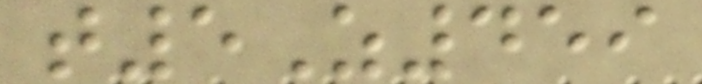t5Z459
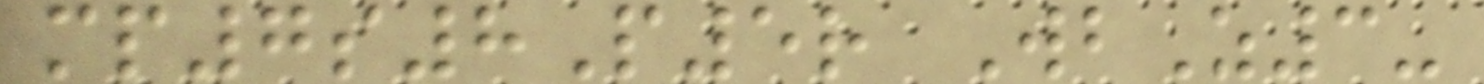mp7s8P5r WbZ3-
